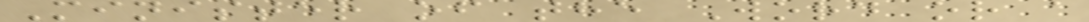Minister of the Word or a
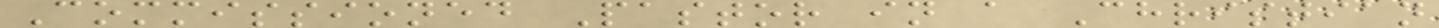Commissioned Pastor in a Christian
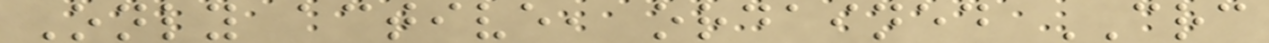Only active, ordained CRC
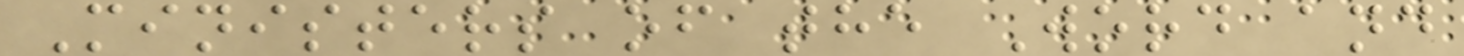Ministers of the Word and
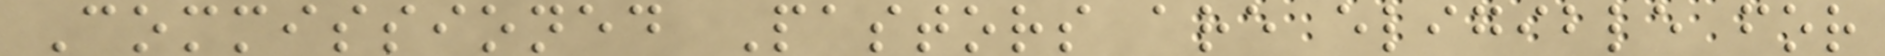Commissioned Pastors are eligible for
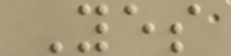Yes
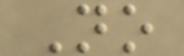No
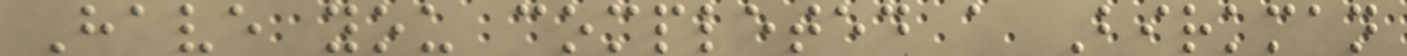Have you completed a Birkman
